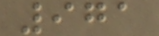971
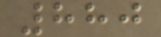880
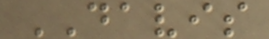DAVIS
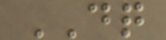DQ
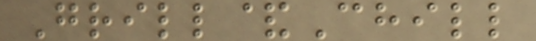Grill&Chill
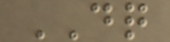DQ
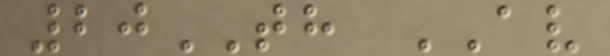20TH AV
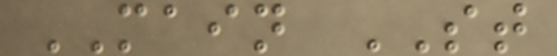MAIN ST
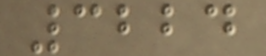3224
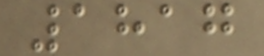1817
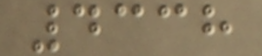4338
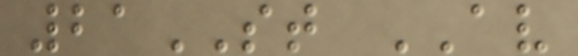21ST AV
